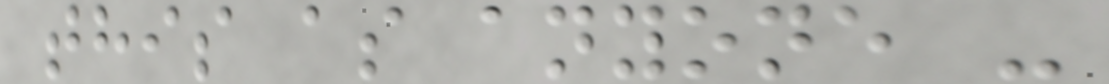this as anyone -
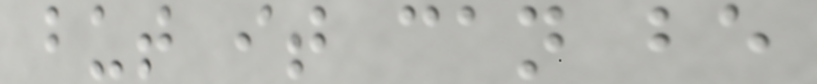but it can be
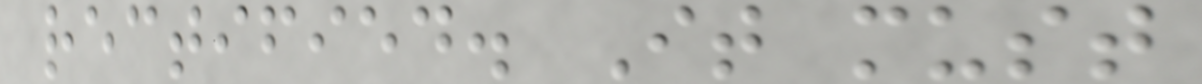rectified. It must
